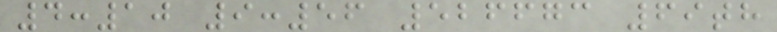4:10 9:56 526673 69th
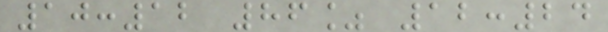10:12 86% 12:24
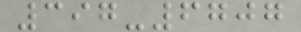397-6707
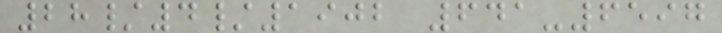28/4/1902 641-6597
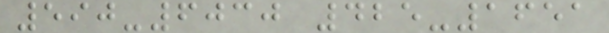590-6030 425-1651
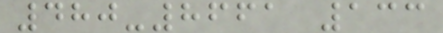480-8661 133
